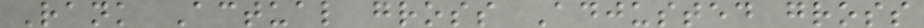Rank Actual gross Adjusted gross
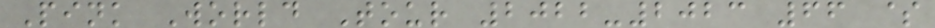Pink World Tour 2022-2023 66 $
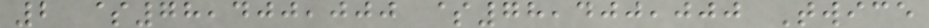2 $78,400,000 $78,400,000 Twice
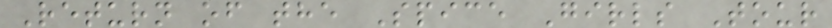Return of the Spice Girls Tour
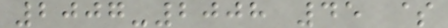2007-2008 45 $
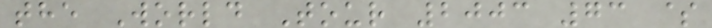the World Tour 2003 73 $
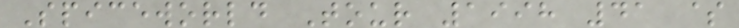Spiceworld Tour 1998 41 $
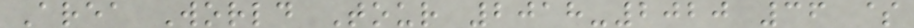Area World Tour 2018-2020 36 $
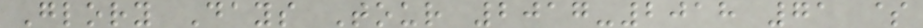Glory Days Tour 2017-2018 71 $
